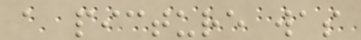a picture was
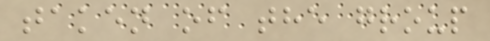taken of the group
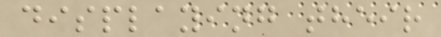displaying their
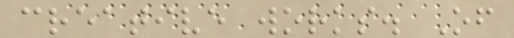creative works. Of
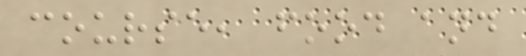course, food and
